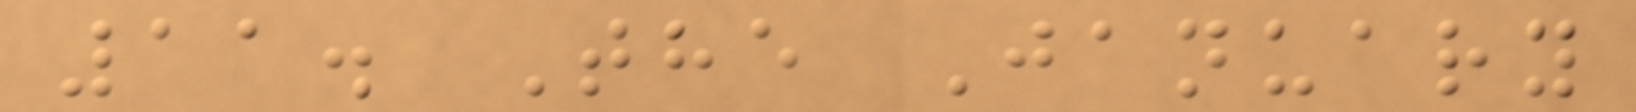11. The January
